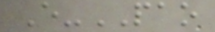E-PAO
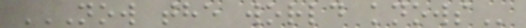NOW THE WORLD KNOWS
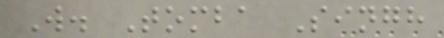W. Tomba Singh
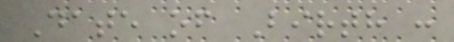Date of Birth :
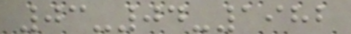03-04-1982
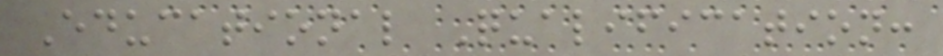Educational Qualification:
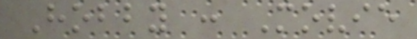Hobby : Movie
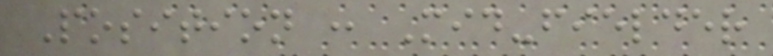Position : Mid-fielder
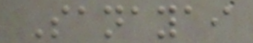Sanayai
